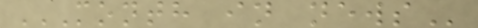MONTH IN NEWS
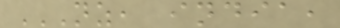NZ, INDIA,
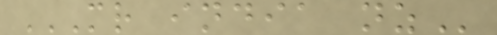MR INDIA NZ
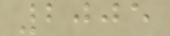2005
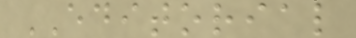EDITORIAL
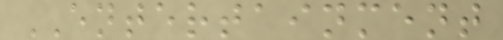ENTERTAINMENT
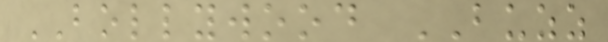BOLLYWOOD BUZZ
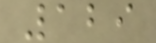129
